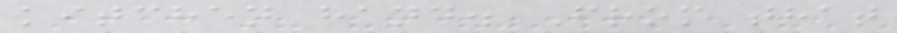kitchen hand. From that
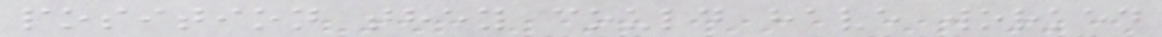position they could have worked
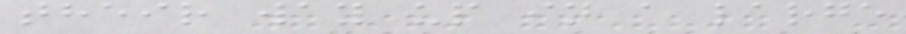their way up in a large
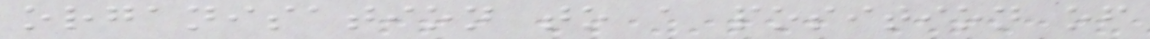organisation to a position of
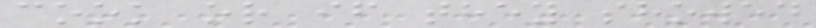cook or if they showed
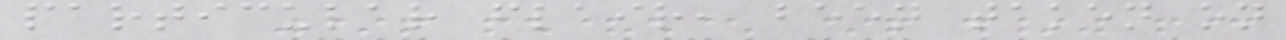particular flair, been taken on
